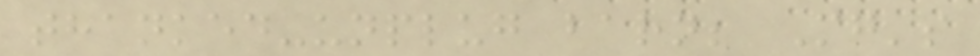thanked-unplug barn; Mg's
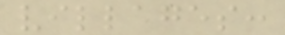villages:
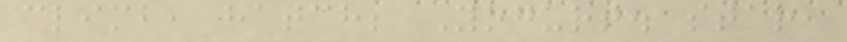climb, hatch; Yogurt. star,
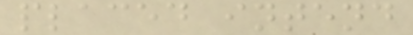placed intend
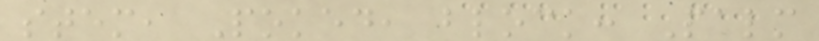stem, Poked, block: Palm
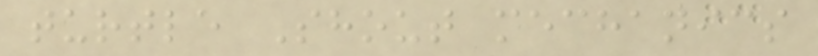turtle Shout mechanics
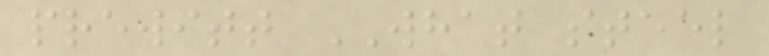prewitt WHAT steel
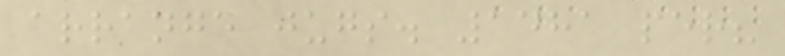arrange jugs. 1481 per?
